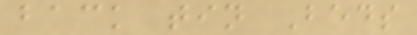back tin Beds
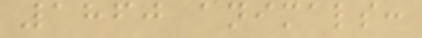1860 animals:
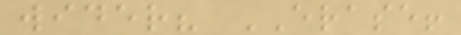wider? ERASE!
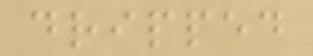dripped
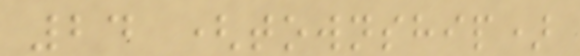24 (township)
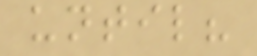until?
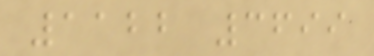1122 3699
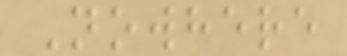Nowhere
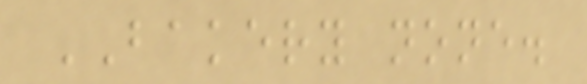BAKERY none.
